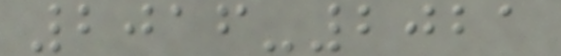2016-2021
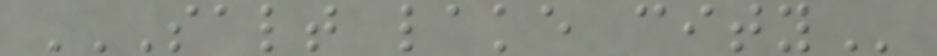SALT LAKE CITY
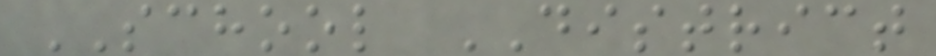SCHOOL DISTRICT
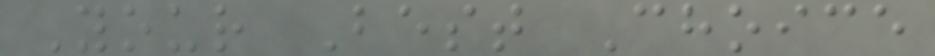Your Best Choice
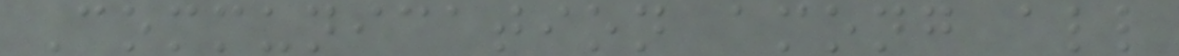Communication among all
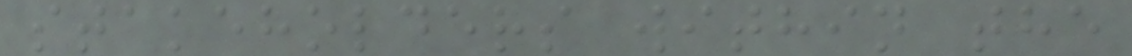stakeholders within the
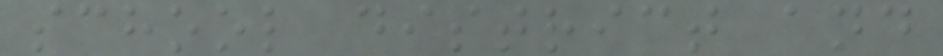school district and
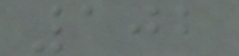102
